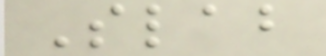Slab
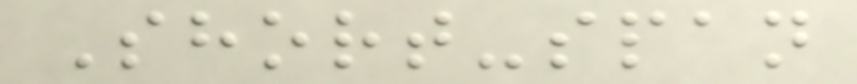Short-span
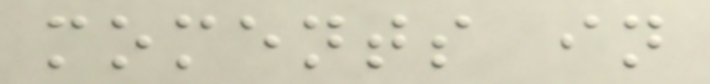moments in
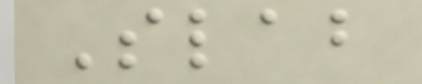Slab
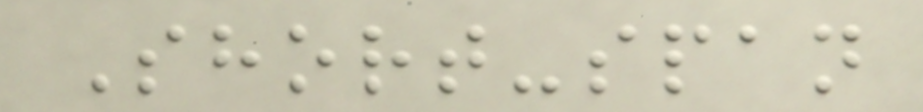Short-span
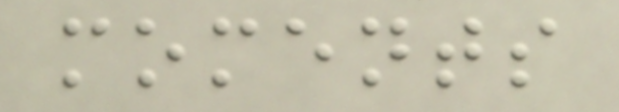moments
